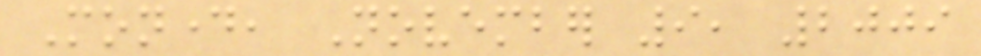Monday, November 9, 2009
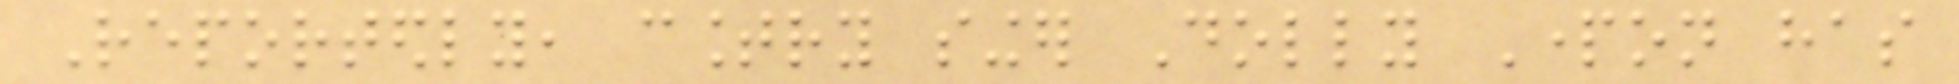Reportedly, country singer Dolly Parton has
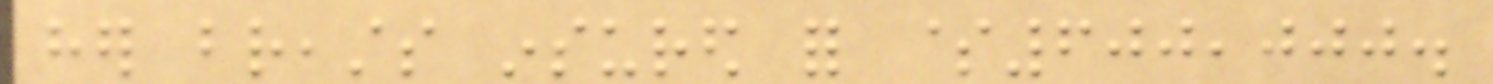her breasts insured for $600,000.
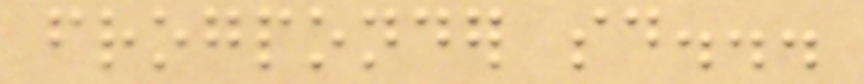frogponder said...
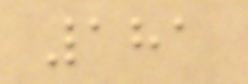181
